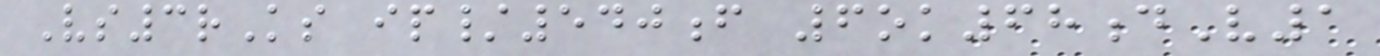Vs3rKs ip/540f 6ok68dV1
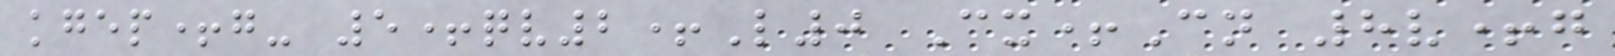kgep+g- 5+qv2+L0 Cx+Cn 8v+g
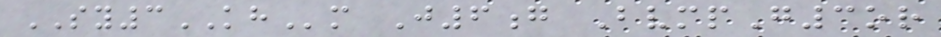SY3KHm J6g BvmpG3or
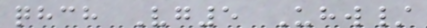qhch Vg5 Uhw/
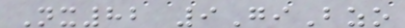Nx82 9GiBzo
